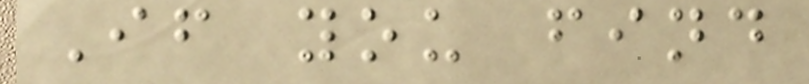If you find
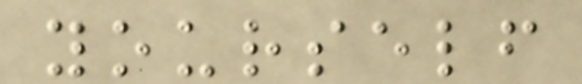yourself
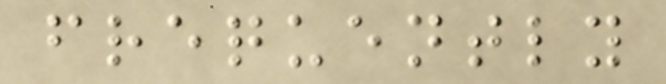frequently
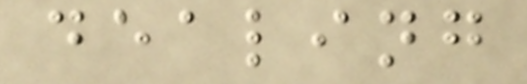dealing
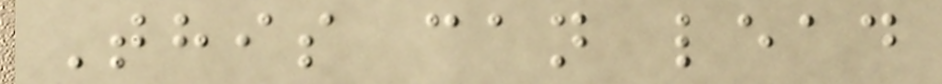This can lead
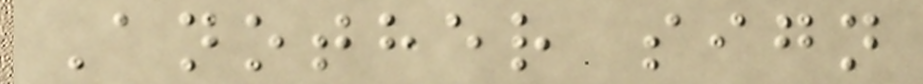Another sign
